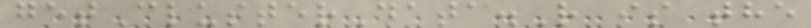getClusterData.R is the
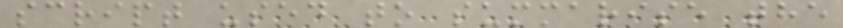script used to summarise the
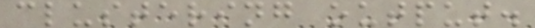clustering output.
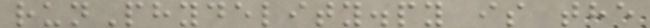runPhydelity.py is the
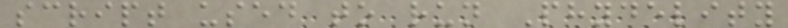script used to run Phydelity
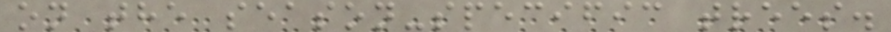on the season-specific trees.
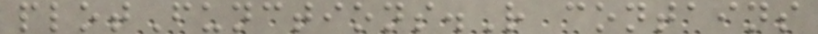plotFunctions.R contains
